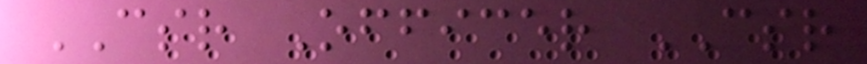CSR Officer CSR
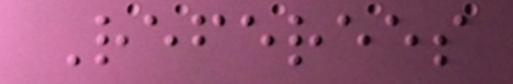Referees
